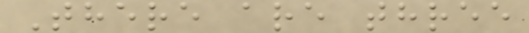There are three
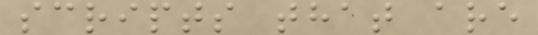scripts that are
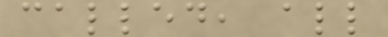called, all
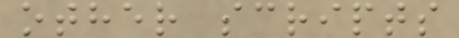other scripts
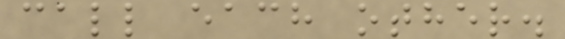call each other.
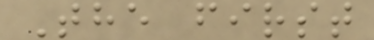The first
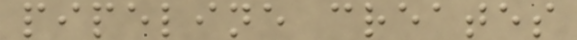pipeline creates
